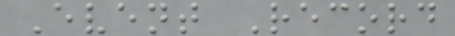Event Record
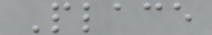Place
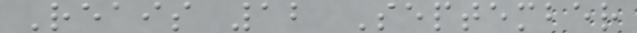Reais 12 September
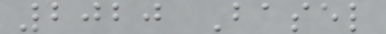2020 Basel
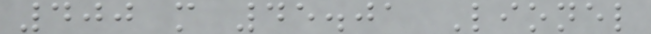400 m 45.01 Lionel
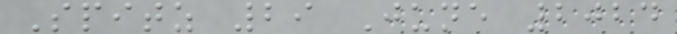Spitz 29 June 2024
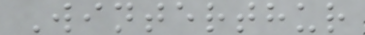Winterthur
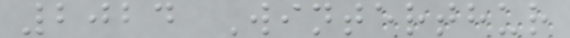2024 Winterthur
